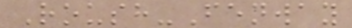Roush-Fenway
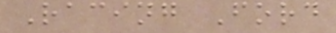Racing Ford
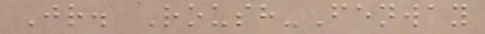Jr. Roush-Fenway
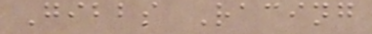Gibbs Racing
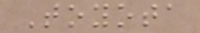Toyota
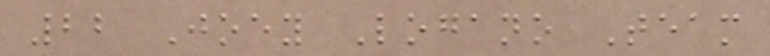22 Joey Logano Team
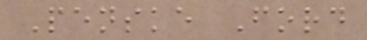Penske Ford
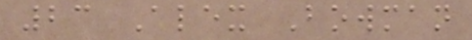23 Alex Bowman
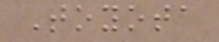Toyota
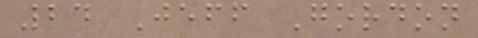24 Jeff Gordon
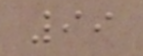99
